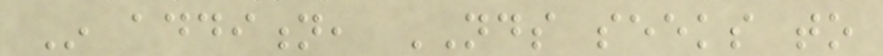In addition, NDS seeks to
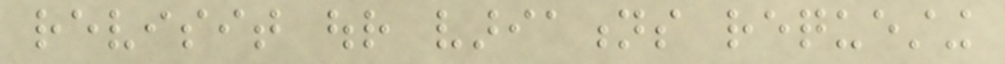revisit our variations requesting
